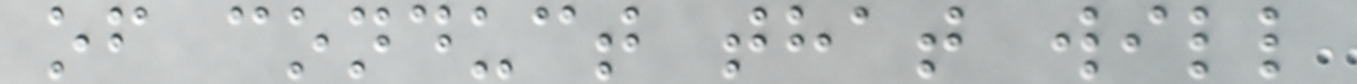of conduct that will
